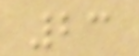23
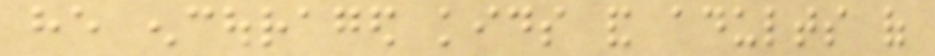he encouraged kids and adults of
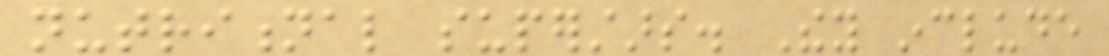nutritional superstars. They include
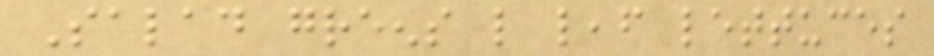Salad greens like leaf lettuces
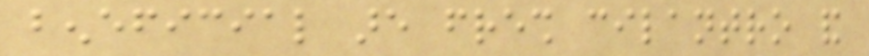beneficial are fresh cilantro and
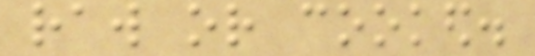raw or cooked.
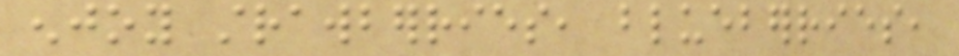enjoy strawberries, blueberries,
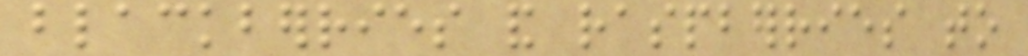blackberries and raspberries to
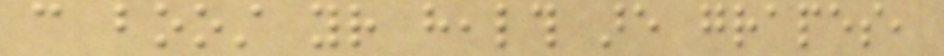can boost your health are grapes,
